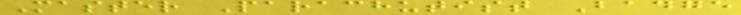Master Parachutist Badge
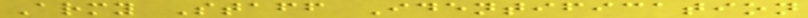Army Staff Identification
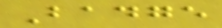Badge
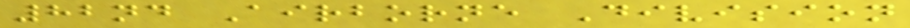82nd Airborne Division
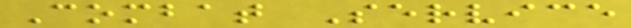Combat Service
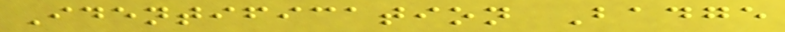Identification Badge
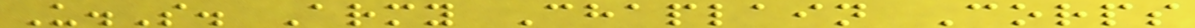U.S. Army Chaplain Corps
